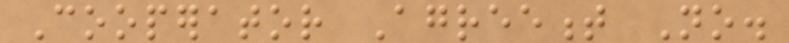Cooperator Agreement No.
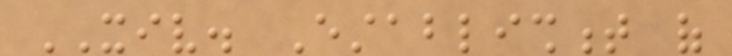XIV. Establishment of
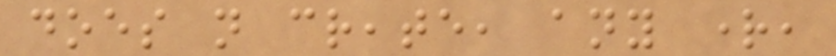does not create, any right,
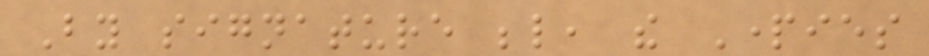By signature below, the Parties
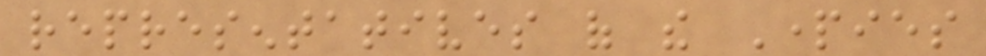representatives of the Parties
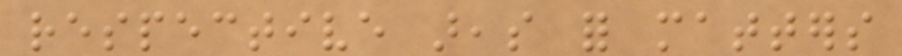respective areas for matters
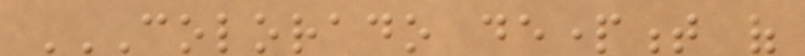COLORADO DEPARTMENT OF
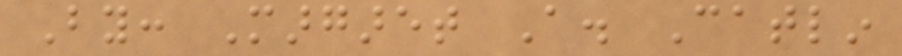By: Margaret A. Catlin
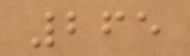265
